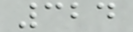324
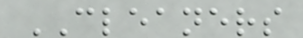CLEANERS
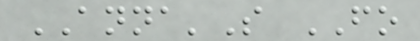ANNA'S FO
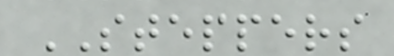STEPPERS
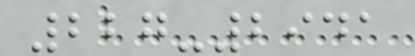227-2941
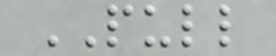PULL
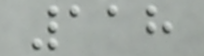118
